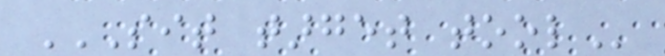SIT TARGET TOOL
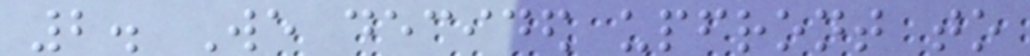2. We decided upfront to
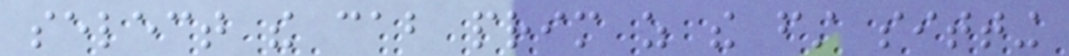select the cab prim as the first sitting
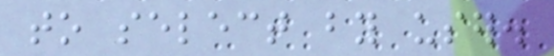to select by user.
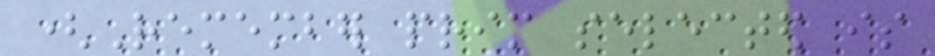(Remember prim selected is
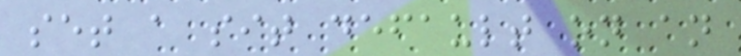set a sit default on an
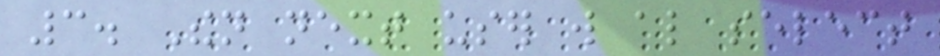3. Then next user will also select
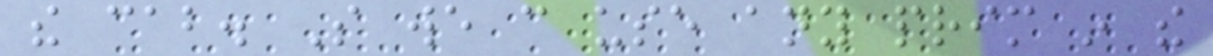the cab. So we can use any prim in the
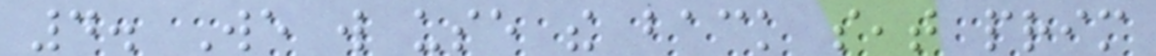4. We will use the back seat prim
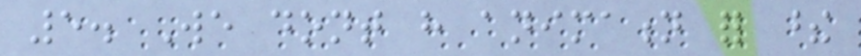5. We dont have animation for these
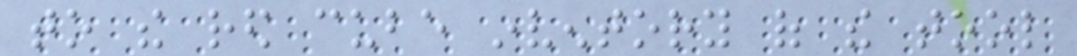to the red cube inventory of the tool
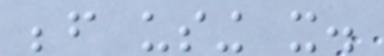before using it.
